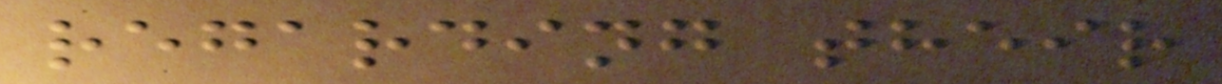regarding their
